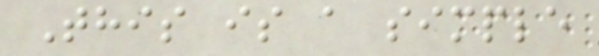This is a simple
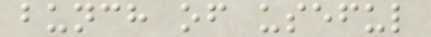bunch of useful
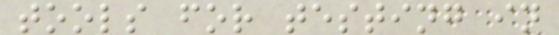tools for testing in
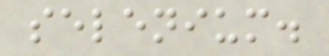selenium.
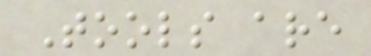Tools are
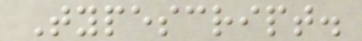Typescript.
